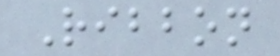Ribbon
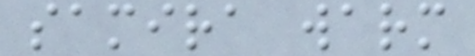samira warm
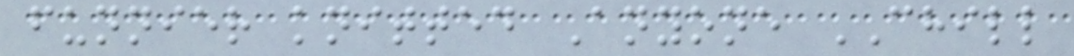funnier knitted Anyone CHILL
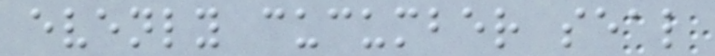evenly cucumber seal
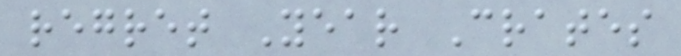regret Year Crates
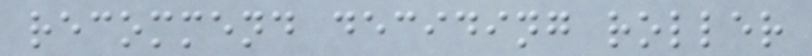recommend deciding roller
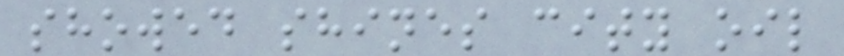showed shines city oil
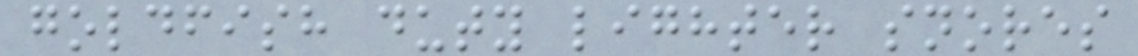goldfish duty lighter snores
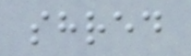shred
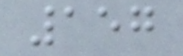157
